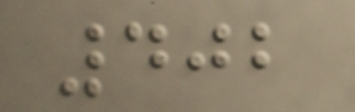402
